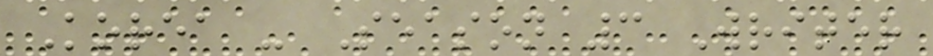Korea - Season 3 Writer
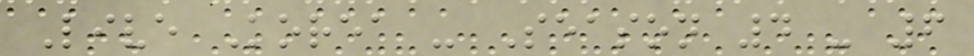Live Korea - Season 4 - 6
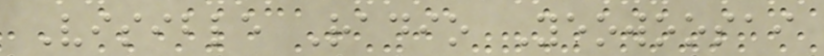Visible Radio Yeowoosai
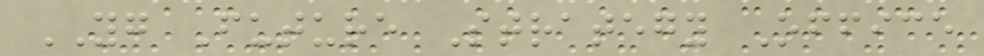YG Future Strategy Office
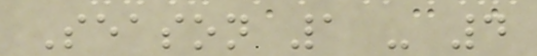Season 1 - 4
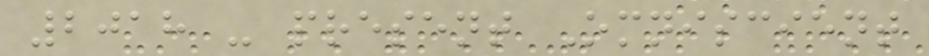2018 - present Omniscient
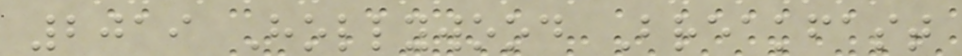2019 Hollywood Breakfast
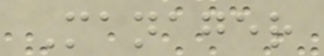Manager
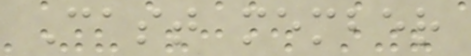Cast member
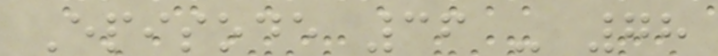Episode 36 - 78
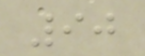90
